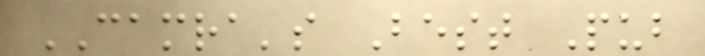CAMRA's Best Pub
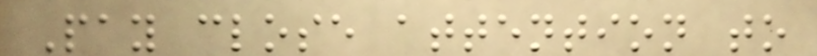Pay close attention to
